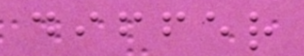differ
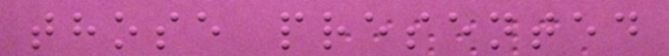those presented
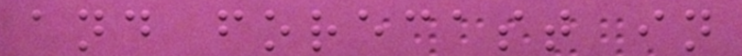and forecast in
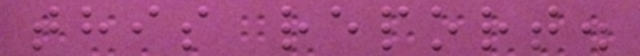this report.
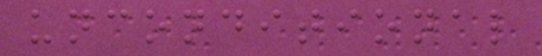unconditional
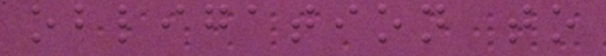obligation to
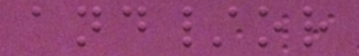and/or
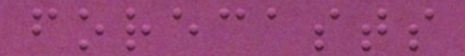forecasts
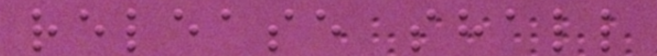release shall
